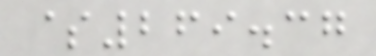$269.37
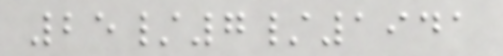25/7/1941
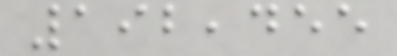192,455
